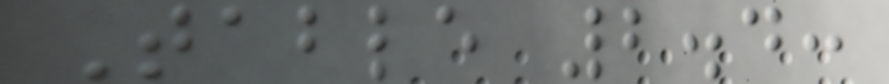Table 2.4:
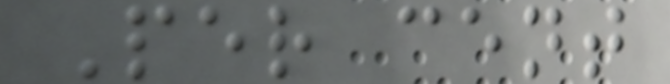Per cent
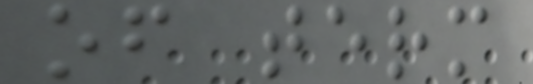of term
